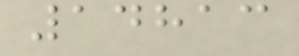14813
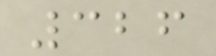326
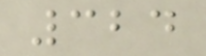324
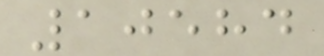10584
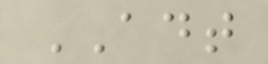ADT
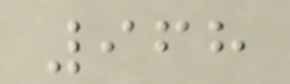968
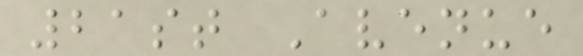21st Avenue
